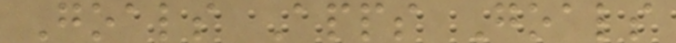Goals Apps Goals
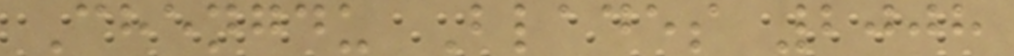Chengdu Blades 2008
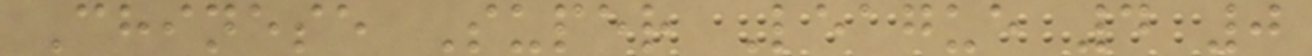Chinese Super League 4 0
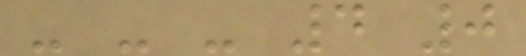- - - 4 0
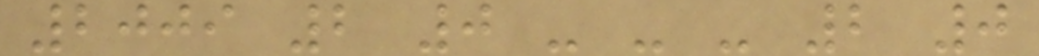2009 2 0 - - - 2 0
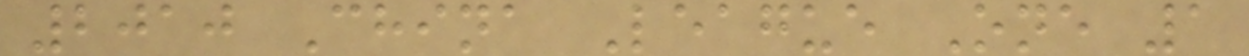2010 China League One 1
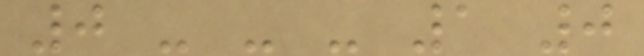0 - - - 1 0
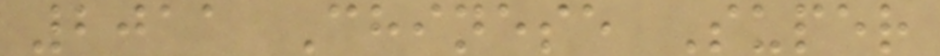2011 Chinese Super
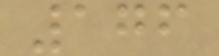176
